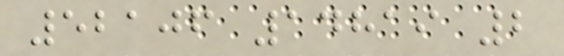52106 14819 2
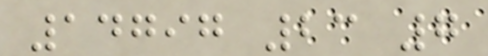14797 23 7
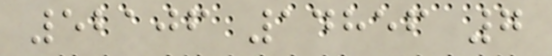52106 14856 7
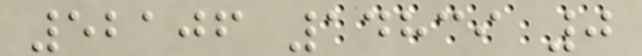52106 14839 0
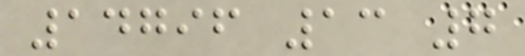14796 13 7
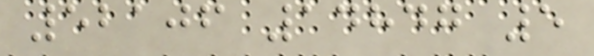52106 14847 5
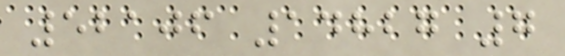52106 14827 7
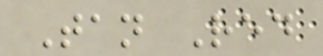Tan Red
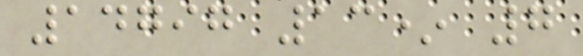14797 13* 7
